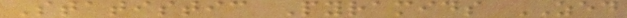Statistic Pyramids ZED
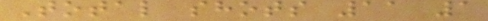Total shots 11 1
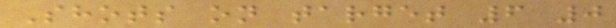Shots on target 6 0
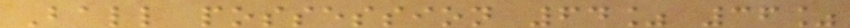Ball possession 64% 36%
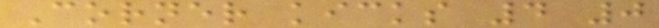Corner kicks 4 0
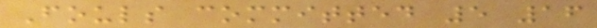Fouls committed 5 16
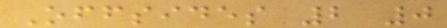Offsides 2 0
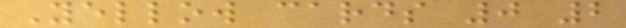Yellow cards 0 2
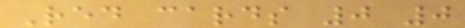Red cards 0 0
